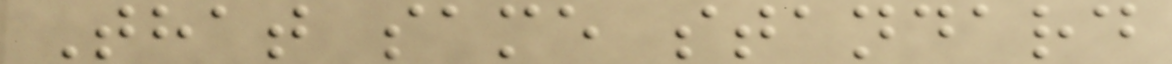That same standard
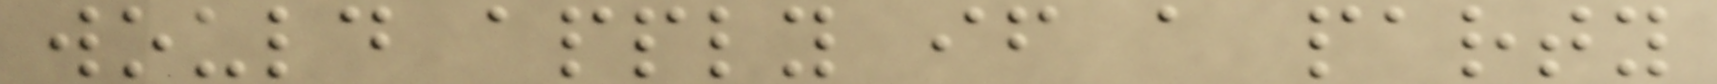would apply if a party
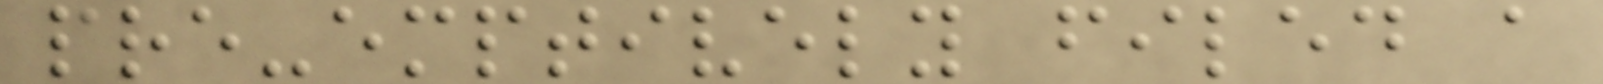pre-emptively filed a
